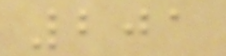201
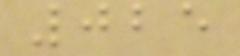025
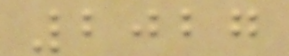2027
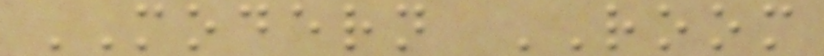MODERN ROOM
